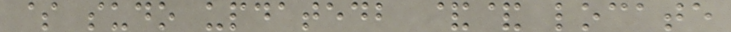$ sudo updatedb && locate
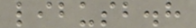libusb.h
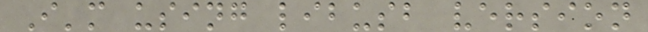I'm using libusb version
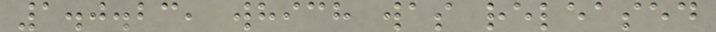1.0.23, which was released
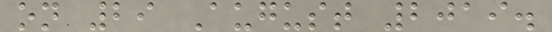on 29 August 2019.
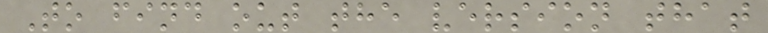To find out the version that
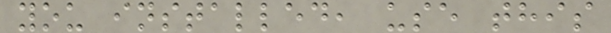you installed, use this
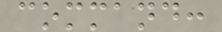command:
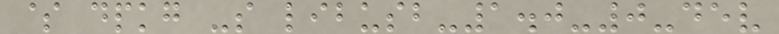$ dpkg -s libusb-1.0-0-dev
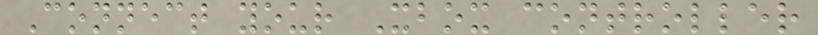Connect your Xbox controller
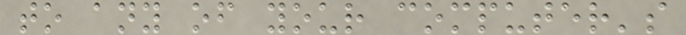to any of your computer's
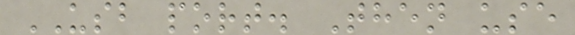USB port. Then use
